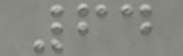64
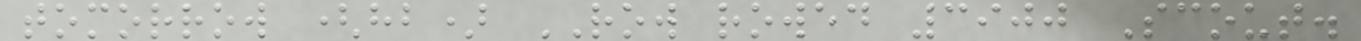tomorrow (hb) ROW rowed 3900 Scout.
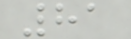81
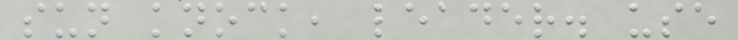sun knock, leader. use
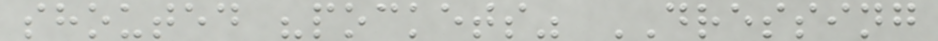shouted "pockets" DRESSING
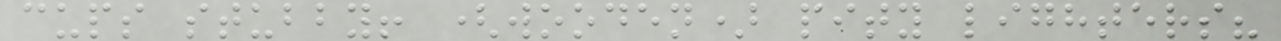cups stubby! (wooden) pity lighters?
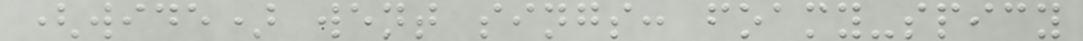(wide) went sings: foamy-spicy
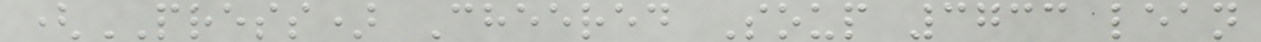(PRESS) Cheered Soup 3733 lean
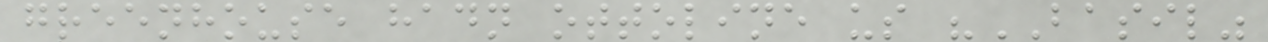greenhouse hadn ottoline us "BASIL"
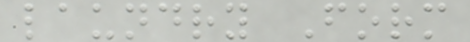laundry Form
